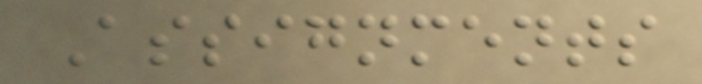Assignments
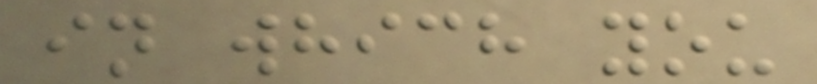in which you
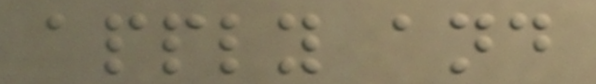apply and
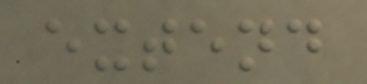extend
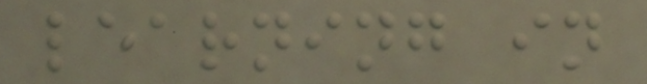learning in
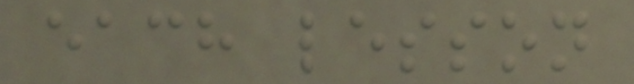each lesson
